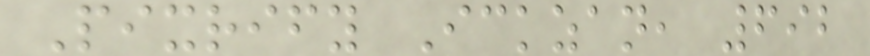Pixrify Ickzan, 692
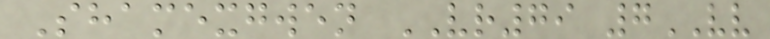Shamexgwen VR79 7VV
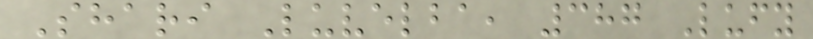Shari Luvelba, 387 Lufy
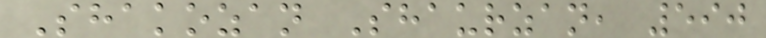Shakozan Shaurzan, 590
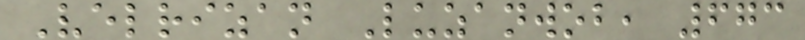Velrizan Luzanwob, 673
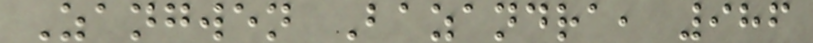Zangwen Bazandra, 986
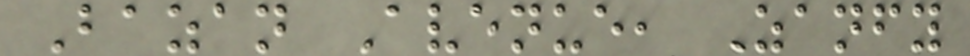Bazan Avenue, Zanfy
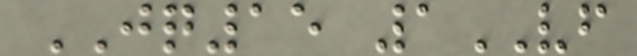JQ15 1VF
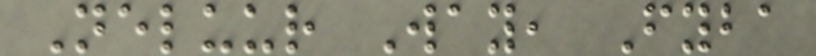Neluur Way, Fyba
